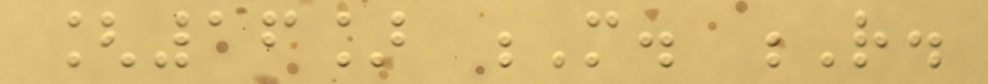[16] M. R.
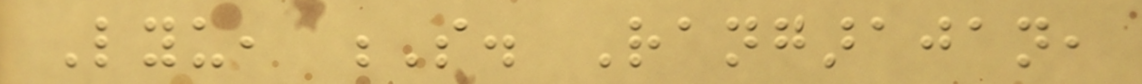Lyu, S. Rangarajan,
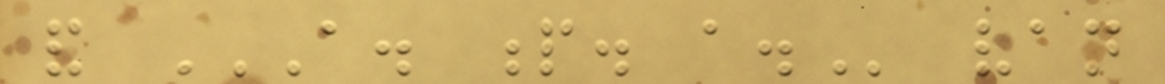and A. P. A. van
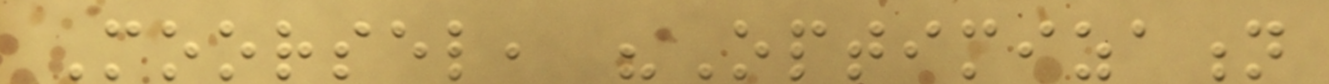Moorsel, "Optimization
